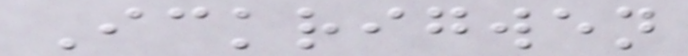Ickrigwen
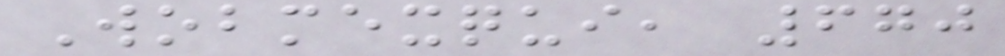Wobmexqui, 670
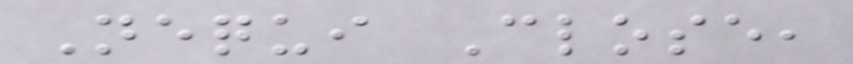Nequi Close,
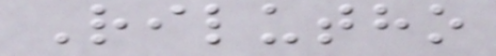Rilutho
